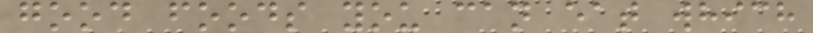good foods you can eat which
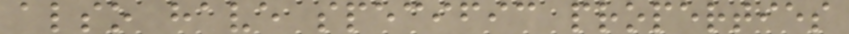also have specific properties
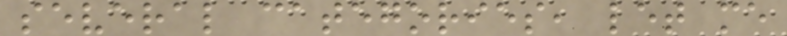several categories, let me
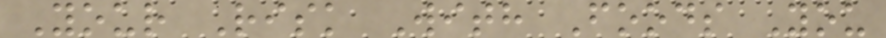Your Risk With Foods You
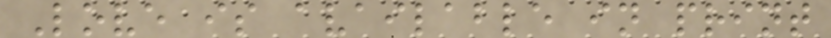Love is available in print
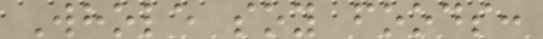Whole soy foods:
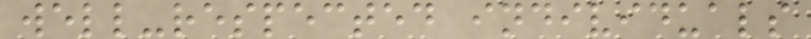well-respected individuals
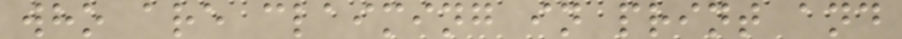who are claiming in print and
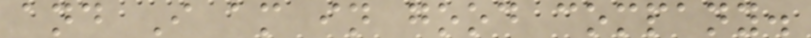and I am in good company.
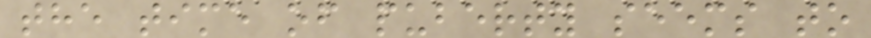the time of puberty seems to
